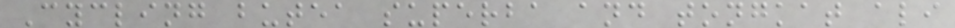Cycling butea superba and tongkat ali
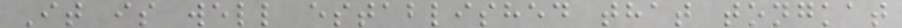It is well established that tongkat
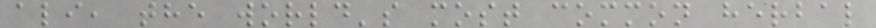ali, the world's most common herbal
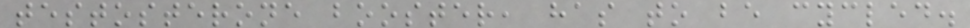testosterone booster, has to be cycled.
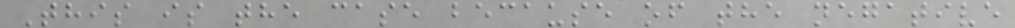This is the case because of the negative
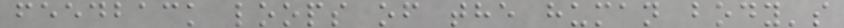feedback loops of the human body's
